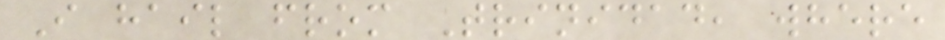I hail from Trinidad, where
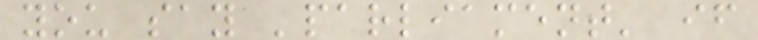you say 'parliament' if
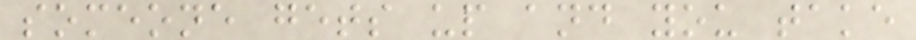someone gets up and you take
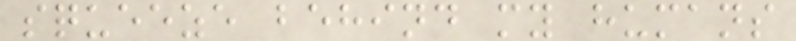squeeze behind my humans
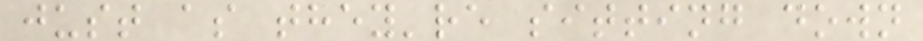just as they're sitting down
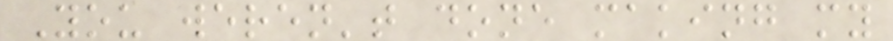You weren't done making my
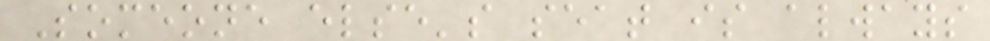Someone else's seat is always
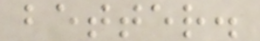better.
